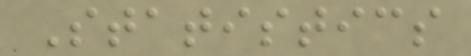Statistics
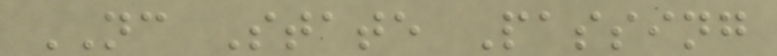NC State Passing
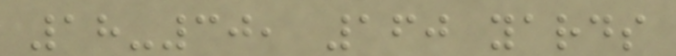18-30, 160 yards
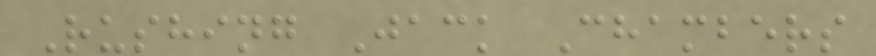Rushing Jack Chambers
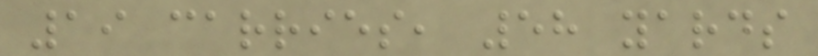19 carries, 58 yards
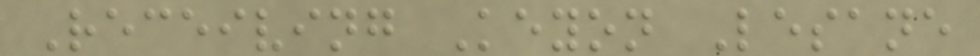Receiving Keyon Lesane
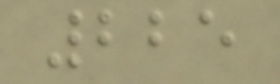225
